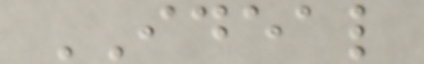IDEAL
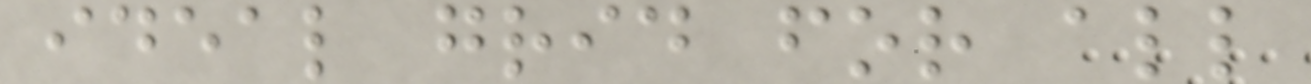ideal grid for all
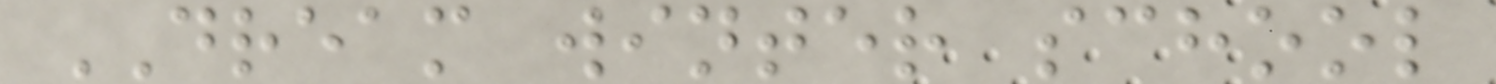DREAM winter school
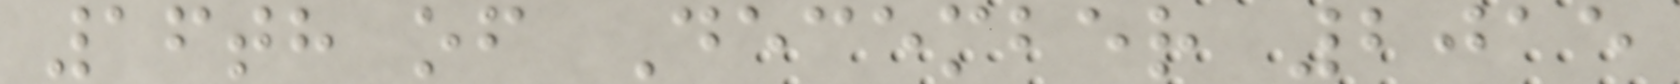16th of December 2015
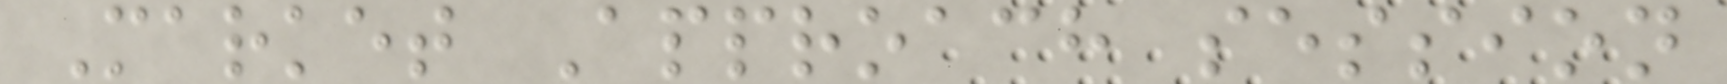Market Approach session
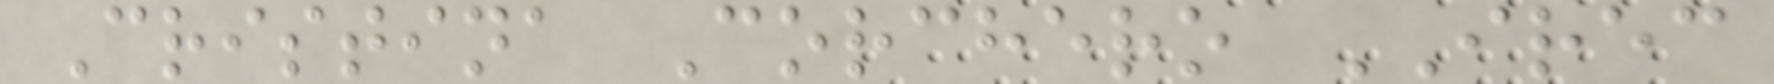Cristina Corchero IREC
